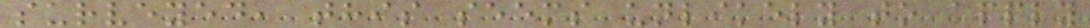surveyed, this seems unlikely to apply
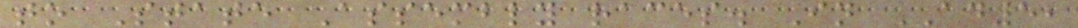to State Assembly races. In AD5,
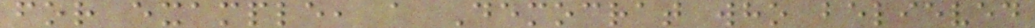for example, a Democrat who believed
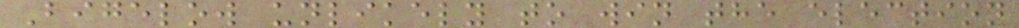Bigelow unlikely to win the election
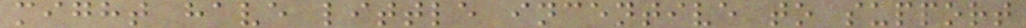might have little incentive to support
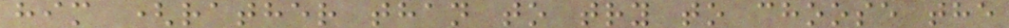him (rather than to try to choose the
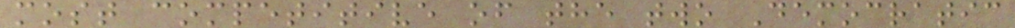most competitive of the two Democratic
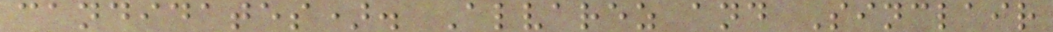candidates). Alvarez and Sinclair
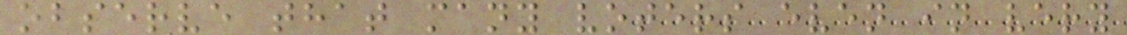observe that many voters even in very
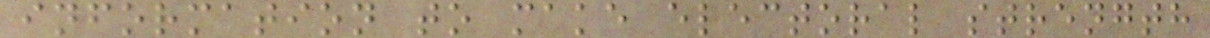information to make electoral strength
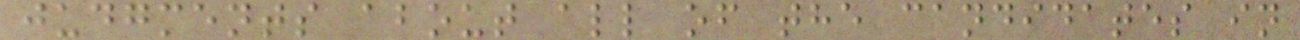judgments about all of the candidates in
